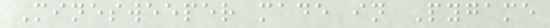Minesweeper made in Pygame
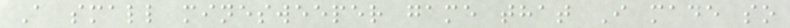A small minesweeper game that I made so
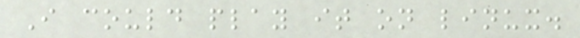I could play it on linux.
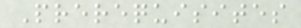Prerequisites
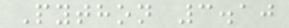Python 3.10
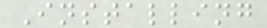Installing
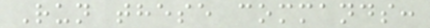Run these commands:
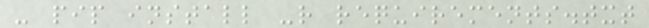- pip install -r requirements.txt
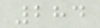284
